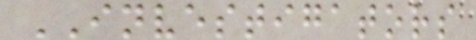INVESTIGATORS
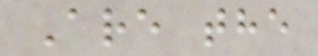Are the
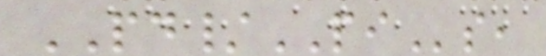PD/PIs,
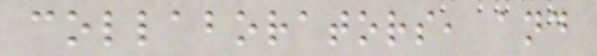collaborators, and
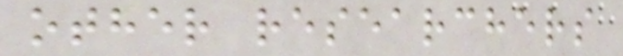other researchers
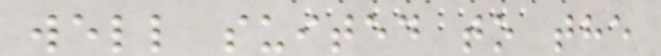well suited to the
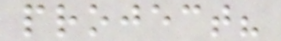project?
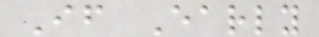If Early
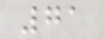71
